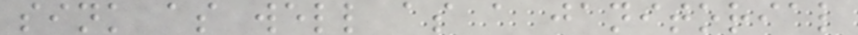sink as well as a janitorial
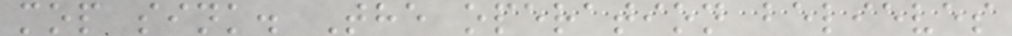mop sink. The operation believes
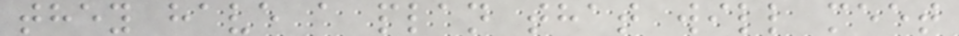they have a plan that will meet
